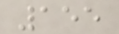155
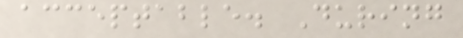acceptable. During
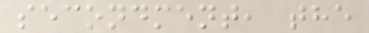secondment, the
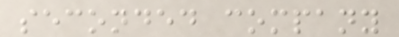seconded company
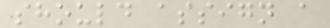should assign a
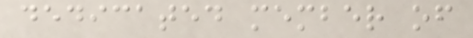dedicated member of
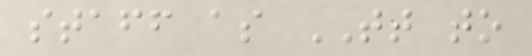staff as TT to
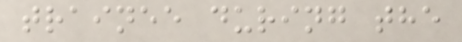trainee during the
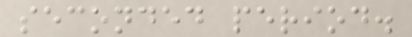seconded period.
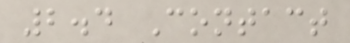2.4 Contact
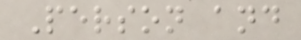Person and
